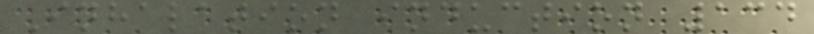Inhalation induction 134
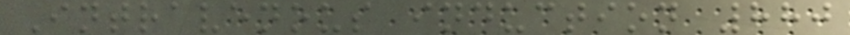Intravenous induction 880
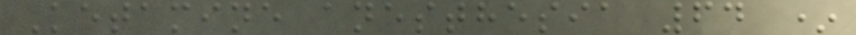Ketamine anesthesia 64 *
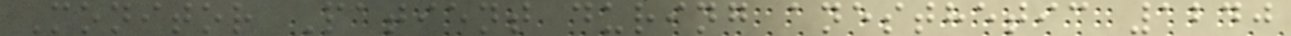Monitor Patient during anesthetic 1240
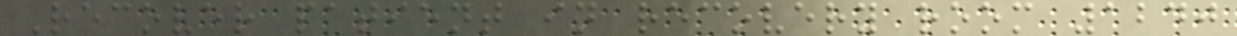Recover patient in recovery room 1240
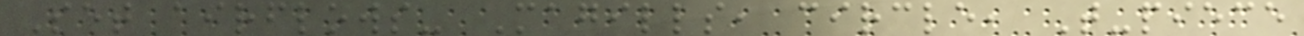Set airflows- Magills, circle, T-piece
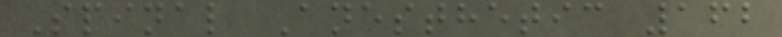Spinal Anesthetic 162
